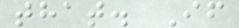that. If
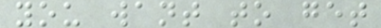you want to get
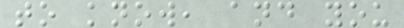to know, and you
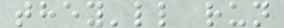they'll run
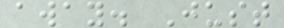away. Just
